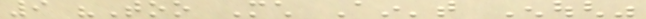9 "Too Much Ain't Enough"
